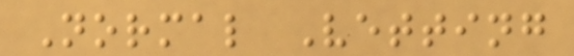Normal Vetting
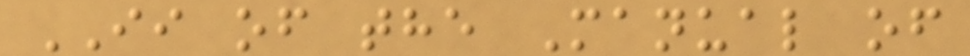II of the Manual of
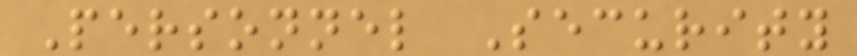Personnel Security
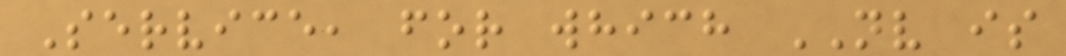Service, for which NV is
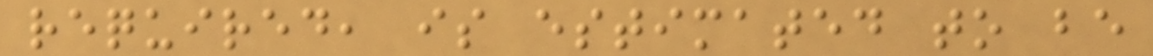required, is estimated to be
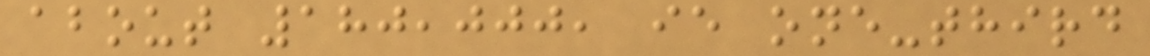about 180,000, ie one-third
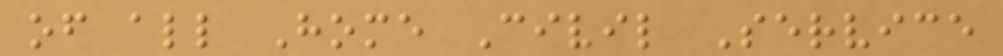of all Home Civil Service
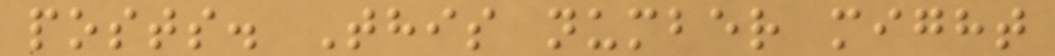posts. This number might
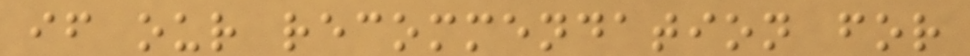if our recommendation for
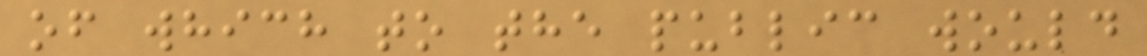of which to the public would
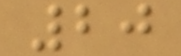20
